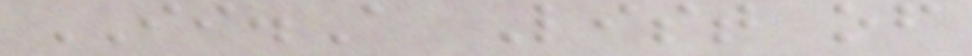II.A List of
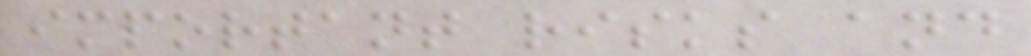important risks and
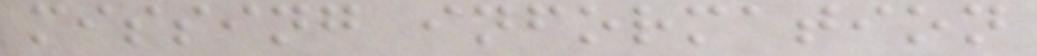missing information
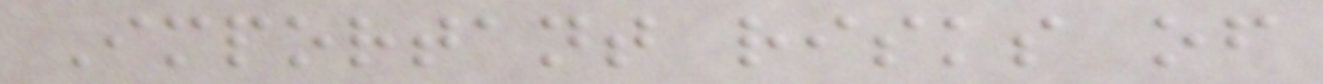Important risks of
